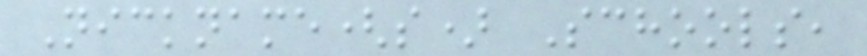Nickname(s) Schools,
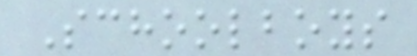Schoolboys
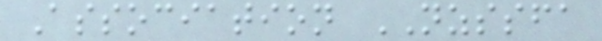Association NZSSFA
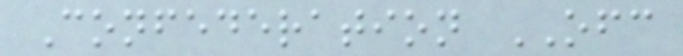Confederation OFC
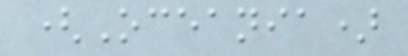(Oceania)
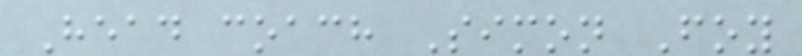Head coach Simon Foy
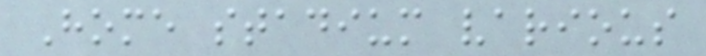Home stadium various
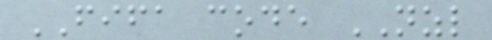FIFA code NZL
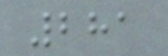281
